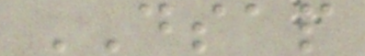DSAP
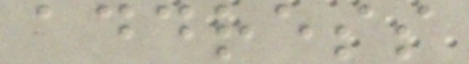address
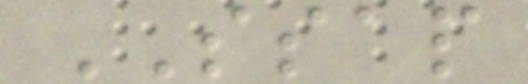SSAP
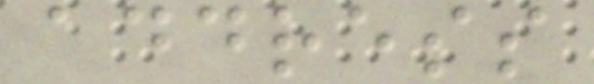address
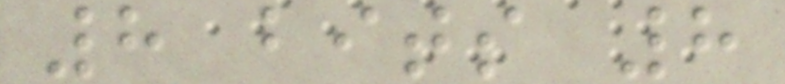8 bits 8
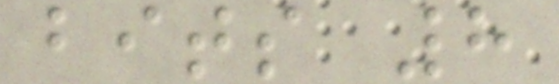bits 8
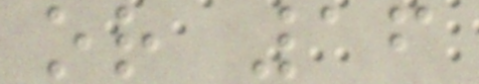or 16
